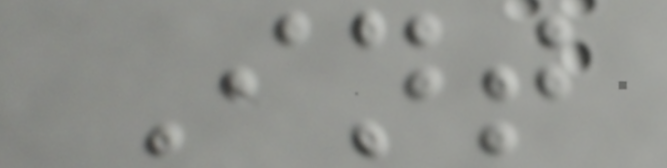Int
